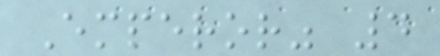Emperor" 4
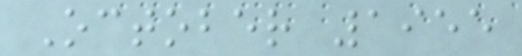October 1955
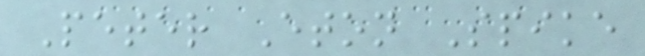Peter Eton Spike
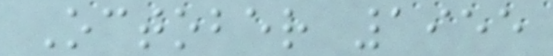October 1955
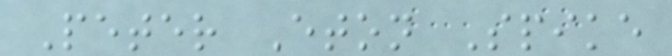Peter Eton Spike
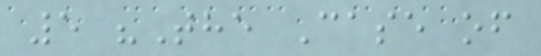5 "The Case of
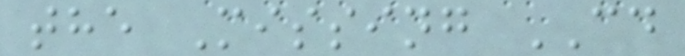the Missing CD
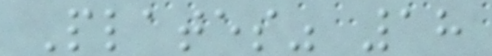Plates" 18
